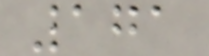171
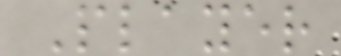Player
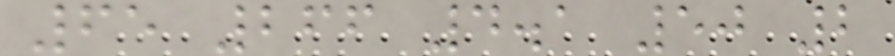65 266 4.1 50 2
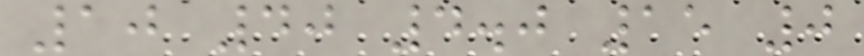10 40 4.0 15 0
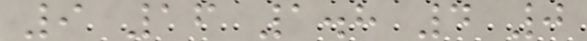9 16 1.8 4 0
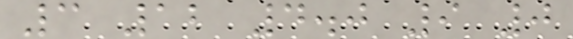3 12 4.0 9 0
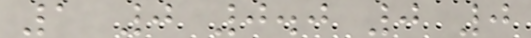1 0 0.0 0 0
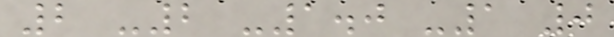2 -2 -1.0 -1 0
